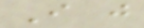I just
